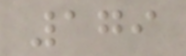179
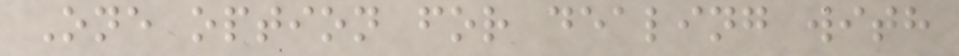One option for dealing with
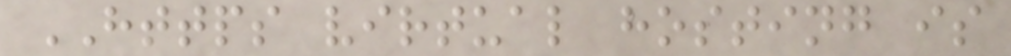HTTPS virtual hosting is
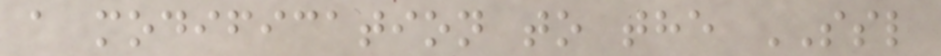a modification to the SSL
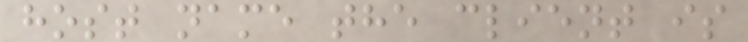host name the client is
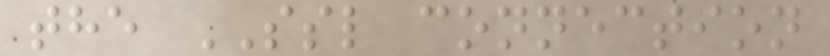the SSL connection
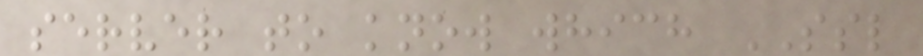server to know which SSL
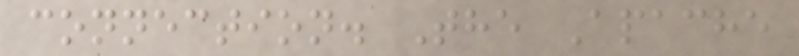connection. The Apache
